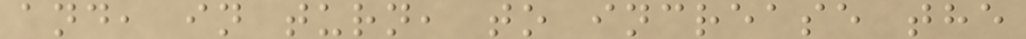and, in turn, to increase the
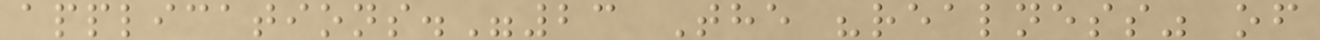applications."23 The "realness" of
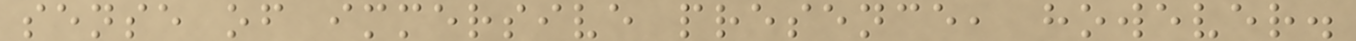sense of immersive presence, however.
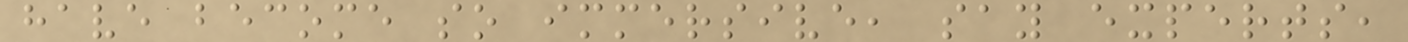have become so immersive, say experts,
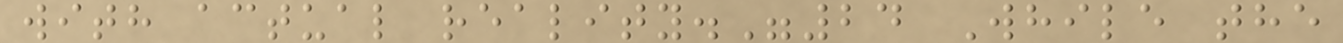with actual reality."24 While the
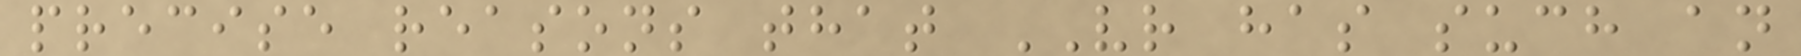precise reasons that VR has such an
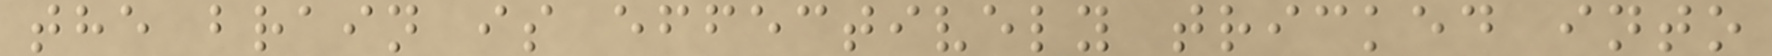the brain is effectively tricked into
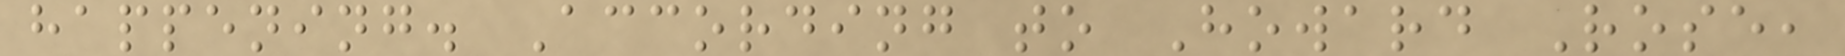happening. According to Howard Rose,
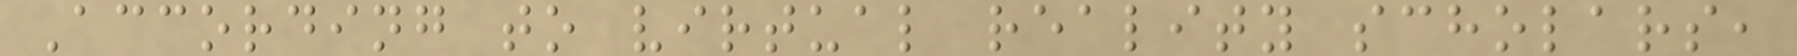According to virtual reality scholars,
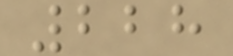228
